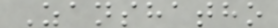Zanshatho
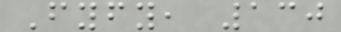Fyfy, 130
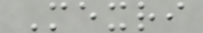Mexri
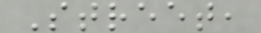Street,
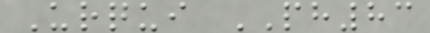Urqui PH83
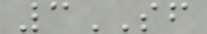3SF
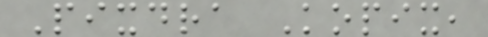Pixdra Kopix,
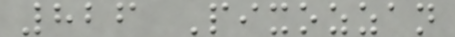826 Pixozzan
